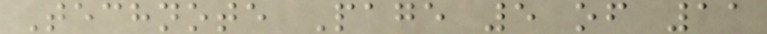Technote Page 5 of 11
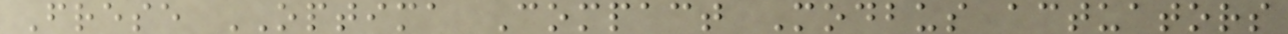Frese OPTIMA Compact Modbus actuators
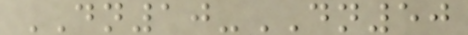DN10-DN50
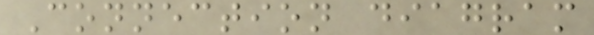Connection diagram
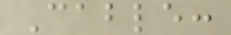Cable:
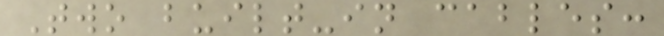Two built-in cables:
